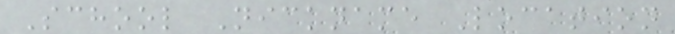School Nickname Location
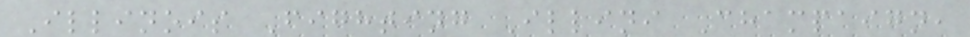Illinois Fighting Illini Champaign,
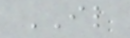IL
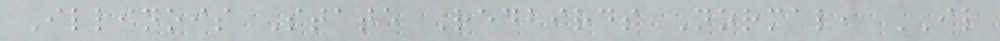Illinois State Redbirds Normal, IL
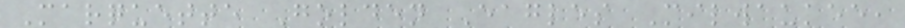Marquette Golden Eagles Milwaukee,
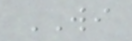WI
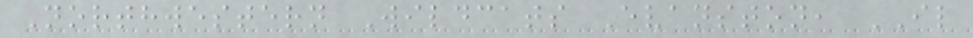Northwestern Wildcats Evanston, IL
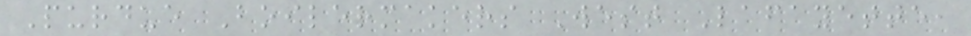Purdue Boilermakers West Lafayette,
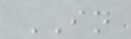IN
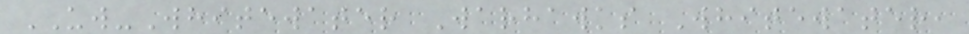UW-Whitewater Warhawks Whitewater,
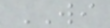WI
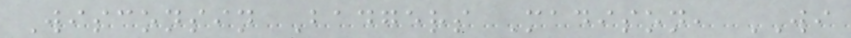Wisconsin Badgers Madison, WI
